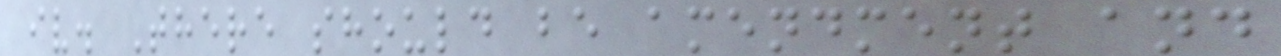iv. There should be amendment and
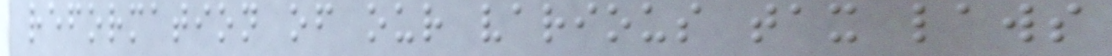reformation of our various tax laws
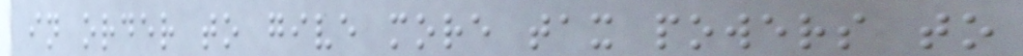in order to give more tax powers to
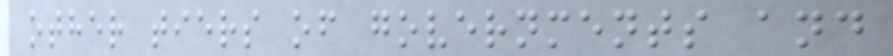other tiers of governments and
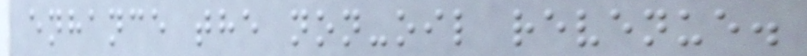enhance the non-oil revenue.
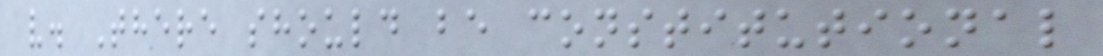v. There should be constitutional
